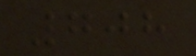708
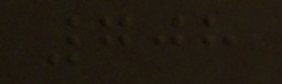708
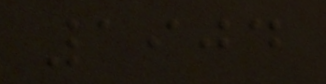1904
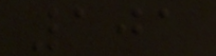101
